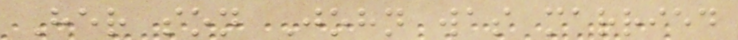Her son John was married
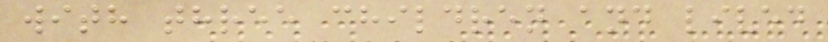with three children and lived
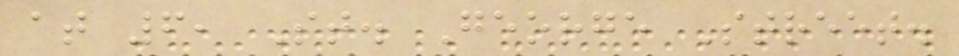at 6, St. George Street.
